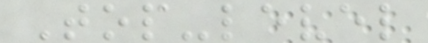Top-level
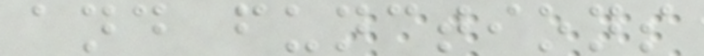and functions
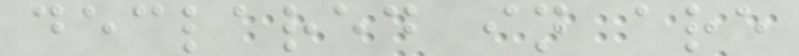declared in are
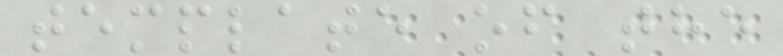template of the
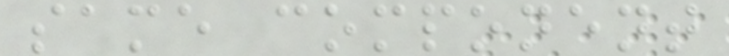same component
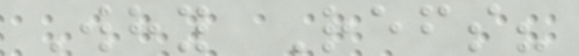Why Refs?
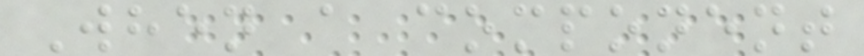When a component
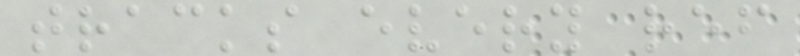tracks every ref
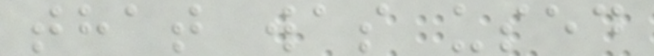that was used
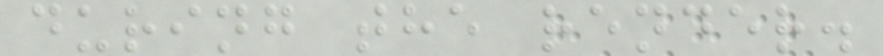during the render.
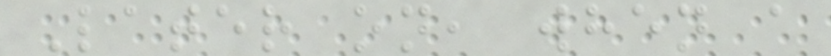Later on, when a
